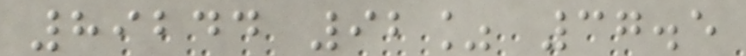89244 92% 37.5
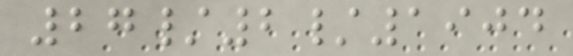27/2/1904
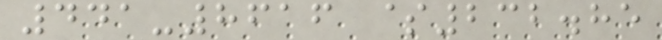441-8616 $232.85
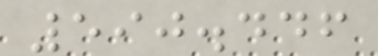590.446
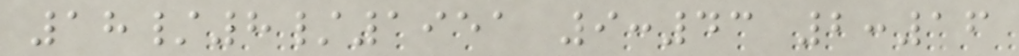18/8/1951 9:43 2:16
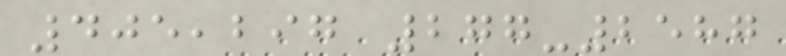405,297 277-2587
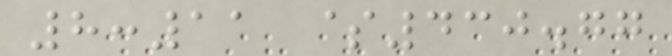8:11 $430.77
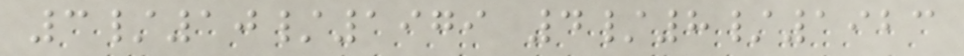3/10/1979 4/8/1923
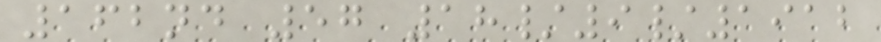162nd 57 18/9/1912
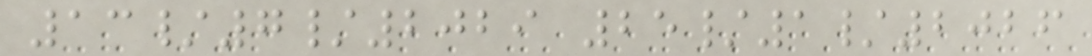13/7/2029 25/1/2026
